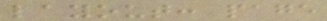layout: page
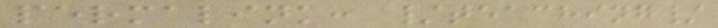permalink: /teaching/
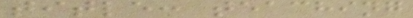title: teaching
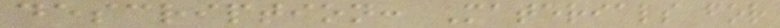description: Materials for
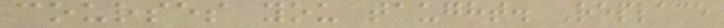courses you taught. Replace
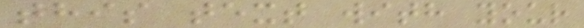this text with your
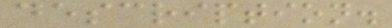description.
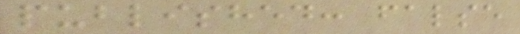published: false
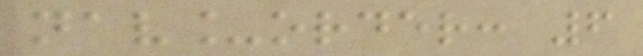nav_order: 6
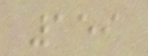159
